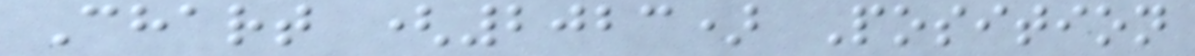Chart (2023) Position
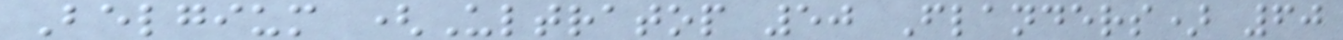Belgium (Ultratop 50 Flanders) 60
